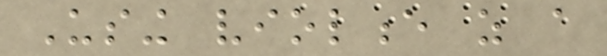Using violence as a
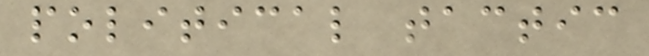political tactic
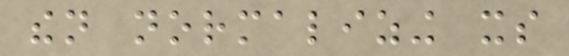then normalizing its
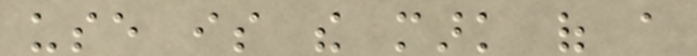use is the mark of a
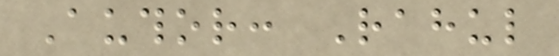Author: Rahul
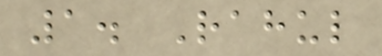1. Rahul
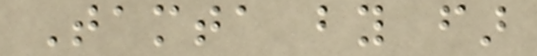Tamta by far
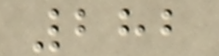282
